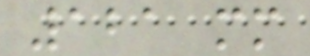121 mm
